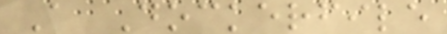A Dockerfile
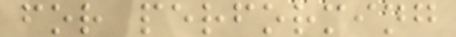for performing
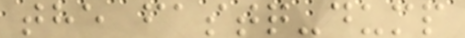the fastq-dump
